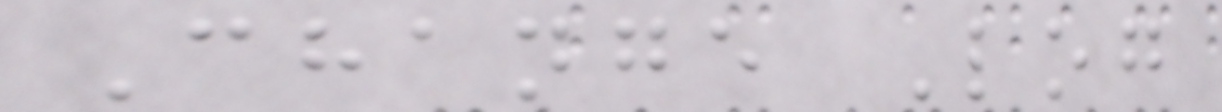Change Log
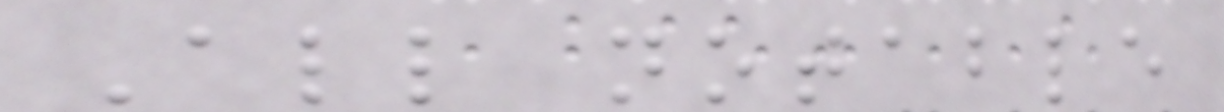All notable
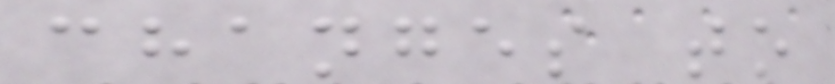changes to
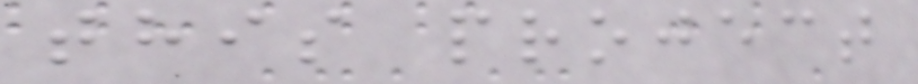this project
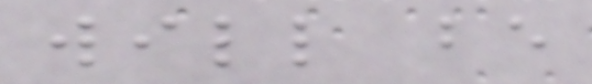will be
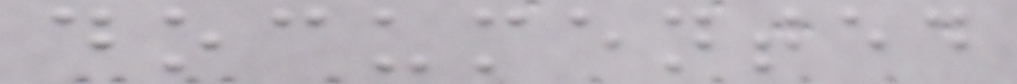documented
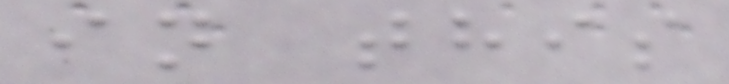in this
